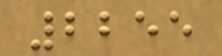2255
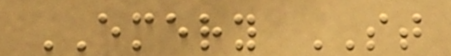EMERY ST
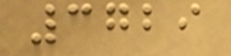3729
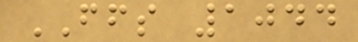FFS 1044
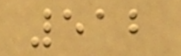512
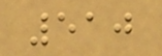510
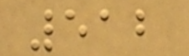512
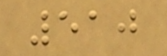510
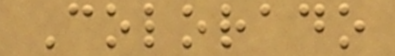Colorado
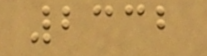2332
